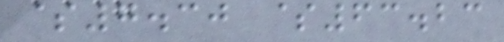$7.30 $63.23
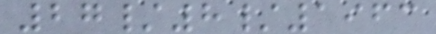27/8/1963
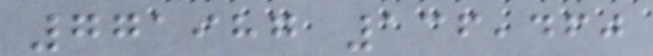771987 136,460
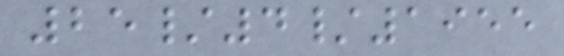25/4/1955
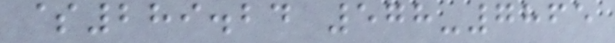$289.24 578-7865
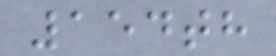154th
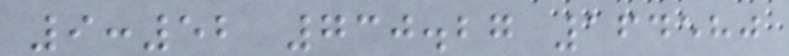9:52 730.27 164580
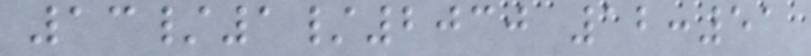13/1/2030 12:51
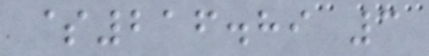$216.89 3
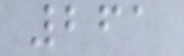261
